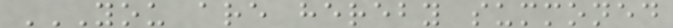YOU ARE HEREBY SUMMONED
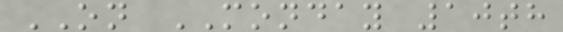ON MONDAY 10th
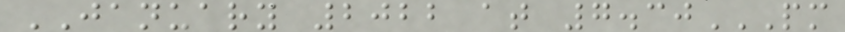JANUARY 2022 at 7.30PM
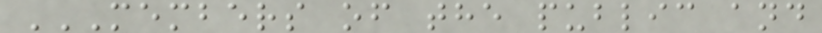MEMBERS OF THE PUBLIC AND
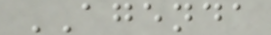AGENDA
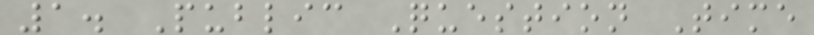1. Public Question Time
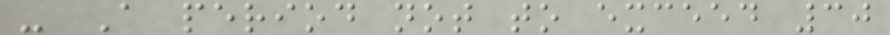- A period not to exceed 30
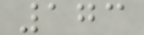173
